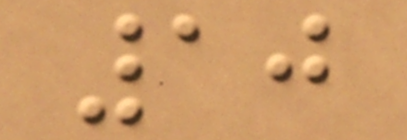10
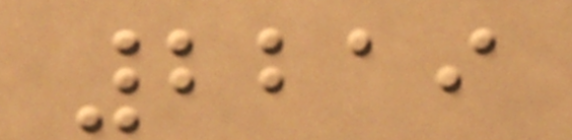2219
